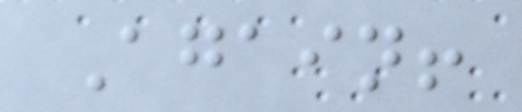Again!
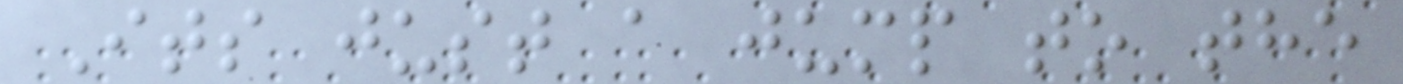Its just a jump to the
